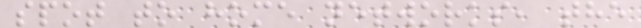spot to home networks, the
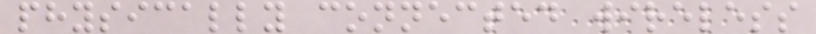physically connected wireless
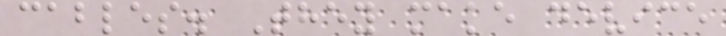cables. They make device
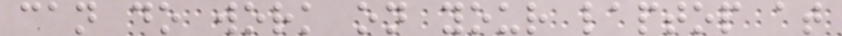can do work on your laptop at
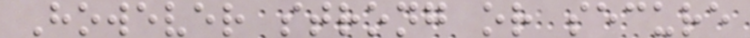However strong or secure
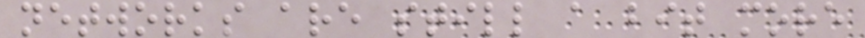networks are still a bit more
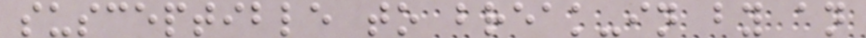susceptible to break-in by an
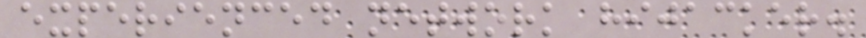experienced network hijacker.
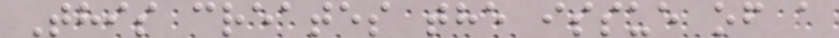This creates the issue of a
